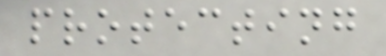protecting
